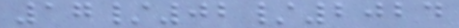17/02/2024
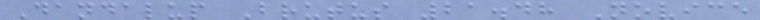Dandalup Brutus 21.48 Novice
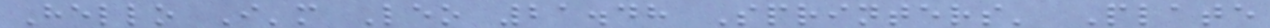Hello I'm Leo 21.48 Sprinters' Plate
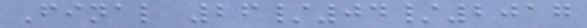Final 26/04/2017
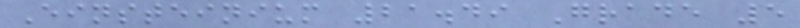Einsteinium 21.49 Grade 5
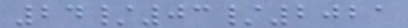24/03/2021
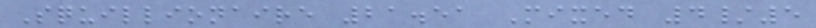Squillionaire 21.51 Mixed 4/5
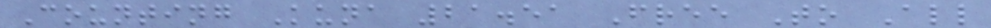Counting Kuna 21.51 Free To All
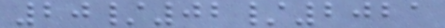20/02/2021
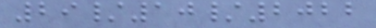29/10/2022
